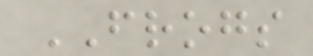FROGS
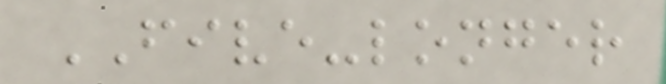FIVE-longer
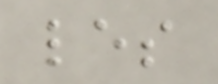les
